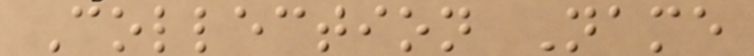Collection Name
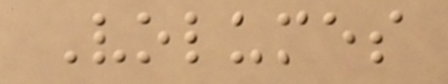Volumes
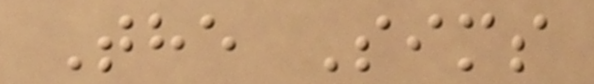The Sims
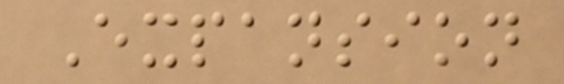Expansion
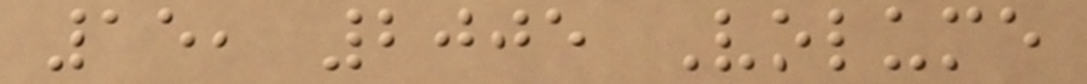15, 2005 Volume
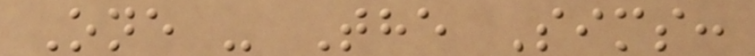One - The Sims:
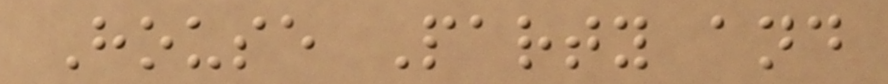House Party and
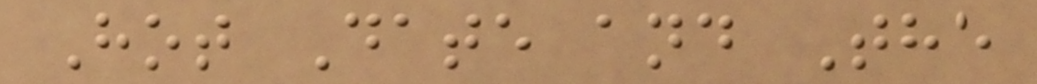Hot Date and The
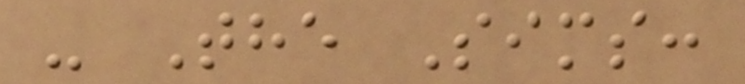- The Sims:
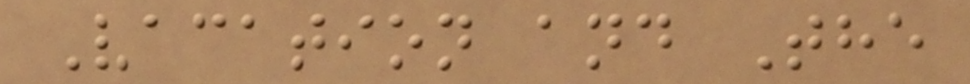Vacation and The
